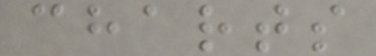charts
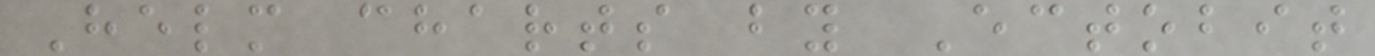Helm charts by Ectobit
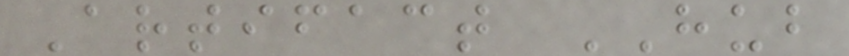Artifact HUB
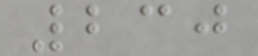230
